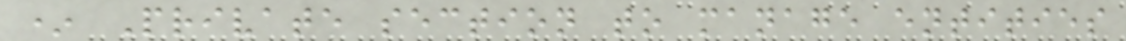* Private section to manage entities
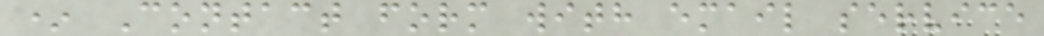* Contact form with email service
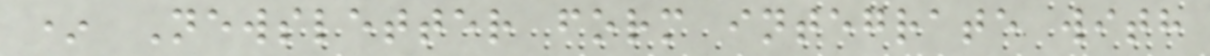* Newsletter form integrate with
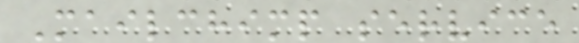Mailchimp service
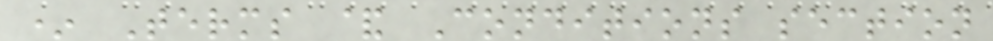* Terms & Conditions section
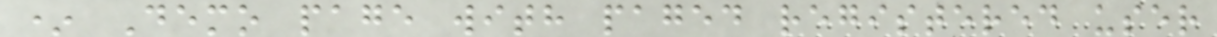* Demo page with paged registered user
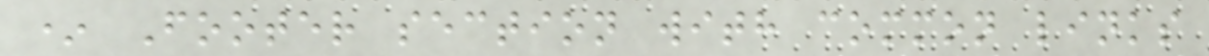* Footer section with common links
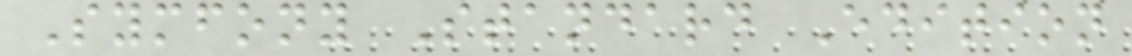Symfony Standard Edition
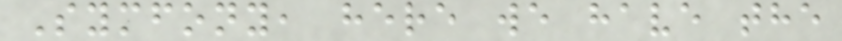Symfony, here we have the
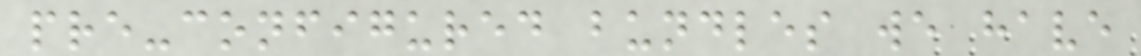pre-configured bundles we have
